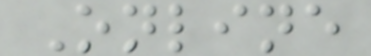Online
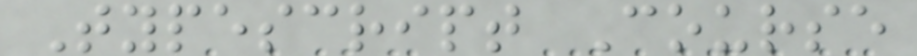Typescript Course
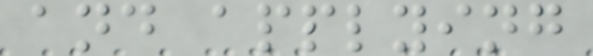and applying
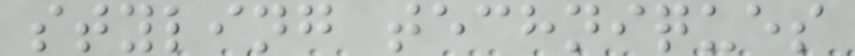styling techniques
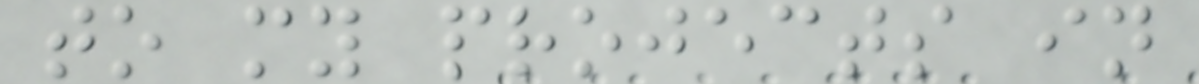to my projects in
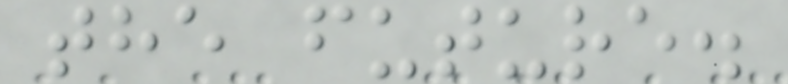the future.
